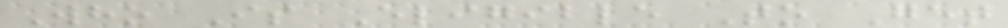Who Is Eligible To Get
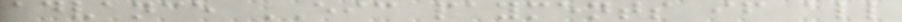advance EIC payments if all
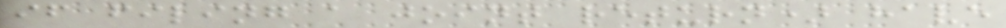if filing a joint return) have
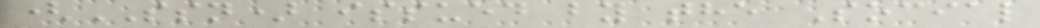(SSN) issued by the Social
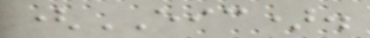(EIC).
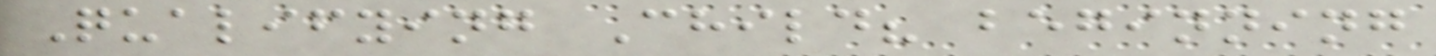Qualifying Child? beginning
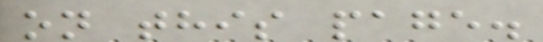on this page.
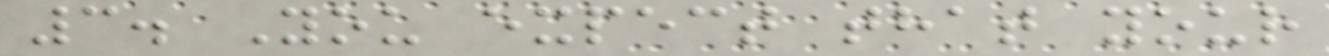3. You expect that your
